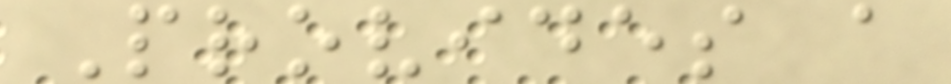Provides a
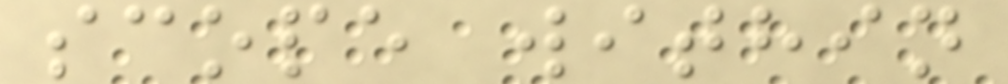scope within
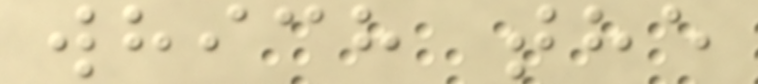which the
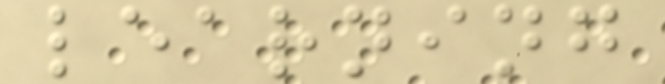learning
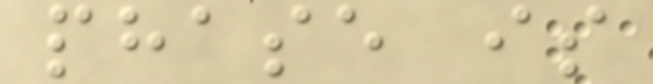phase is
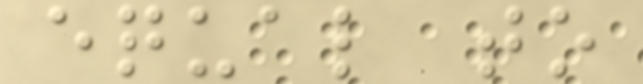equal to
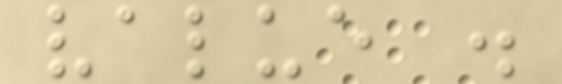value .
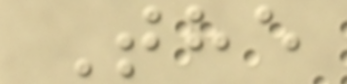The
